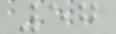57
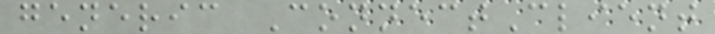generic ConnectClient
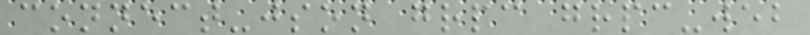connect-json grpc grpc-web
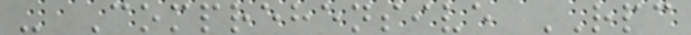- Comprehensive RPC
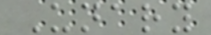Unary
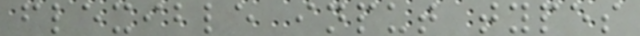flexible input types
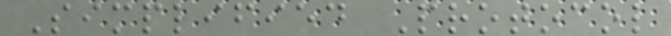Simplified Protocol
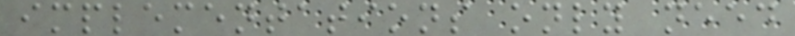implementations only need
